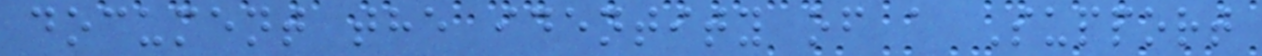document the identity of a Support
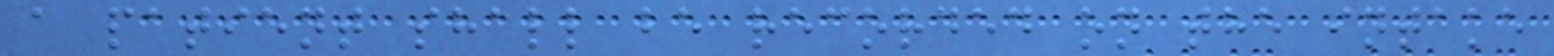a patient shall be recorded on the intake
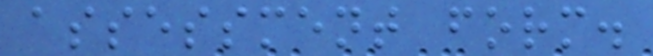assessment form.
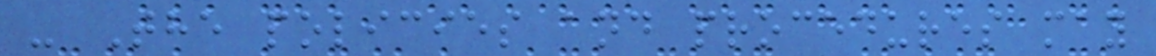- The policies and procedures may
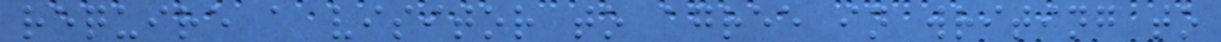require a visitor to agree in writing to
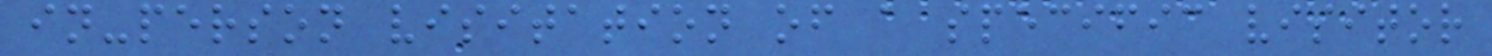in-person visitation of a specific visitor
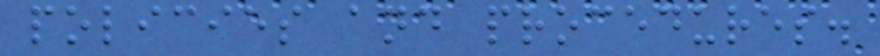policies and procedures.
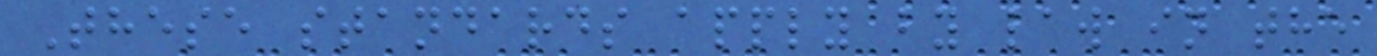These standards apply by law in the
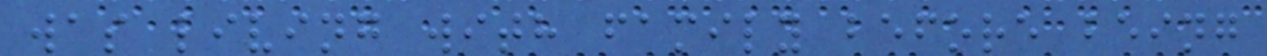was living with family before being
